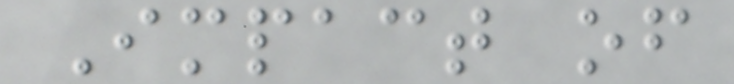Impact of
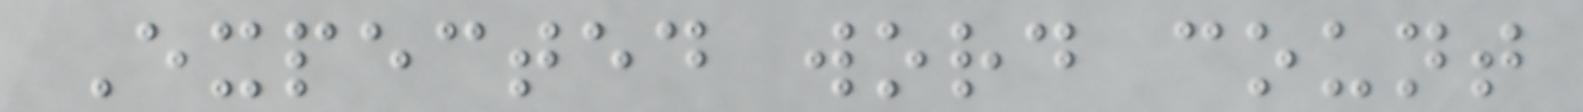Expected word count
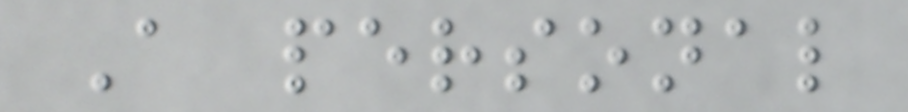A personal
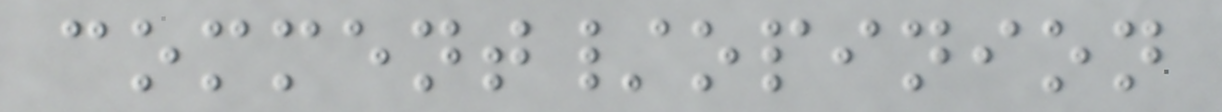comment/opinion
